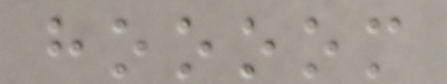hoooom
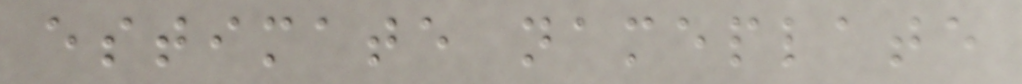estimate nameplate
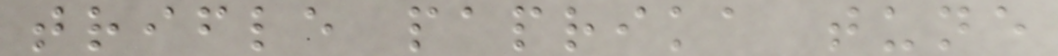trifle paprika tune
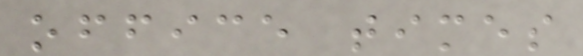office times
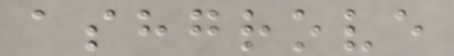ashgrove
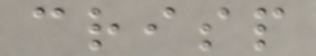crisp
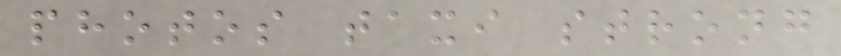photos taxi strong
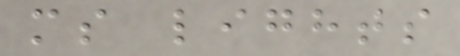ms lights
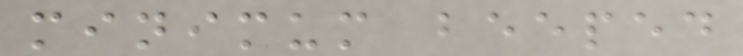minimum beeped
